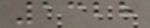1328
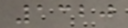1320
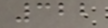322
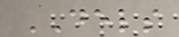DELS
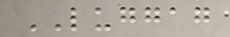LUGGAG
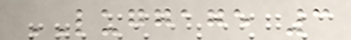LUGGAGE 3
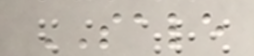SALE
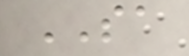SA
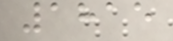1815
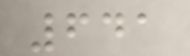641
